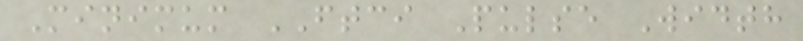Minimum FTCI Pulse Width
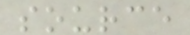source
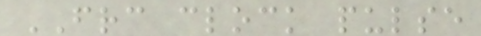FRC clock pulse
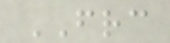FRC
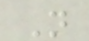N
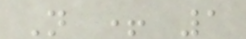N + 1
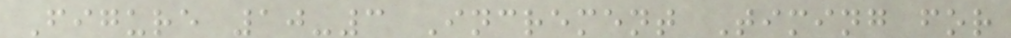Figure 10-3 Increment Timing for
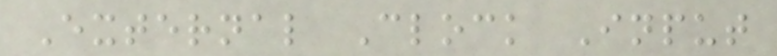External Clock Input
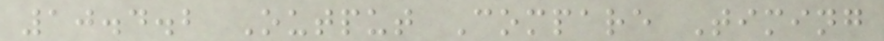10.4.2 Output Compare Timing
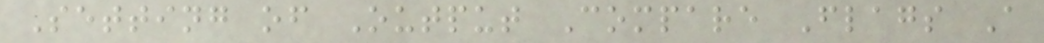Setting of Output Compare Flags A
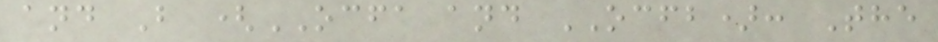and B (OCFA and OCFB): The
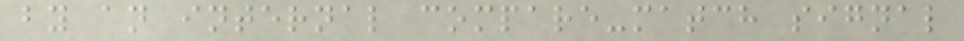by an internal compare-match signal
